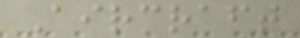Aircraft
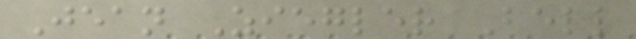Jean Ziegler Bell
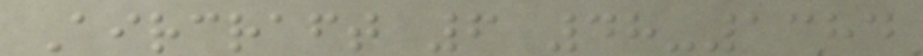Aircraft 6 48-1384
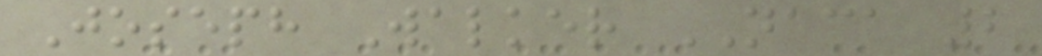Joseph Walker NACA 2
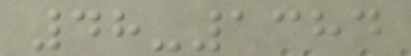48-1384
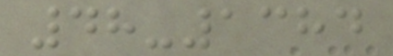48-1384
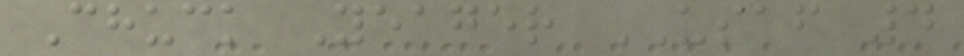Chuck Yeager USAF 4
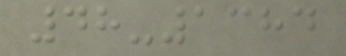48-1384
